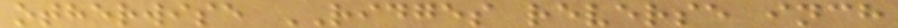otherwise RIDGES reverse inch
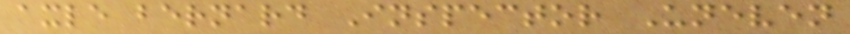axle bernard Inspector Uneven
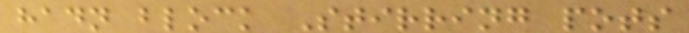hadn block Stirring pots
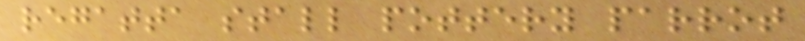regatta stall pottery parrot
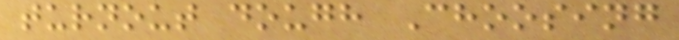turnout dough Choosing
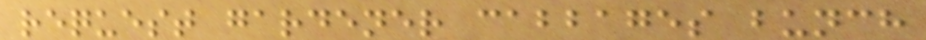request gardener cabbages bunch
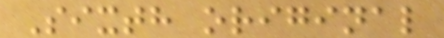Sixth original
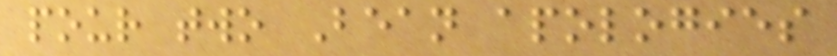pour two Bean apologies
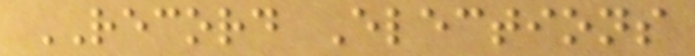RECORD Elections
